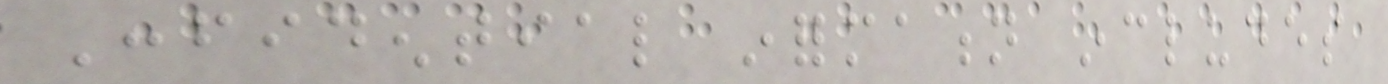Confidential information includes
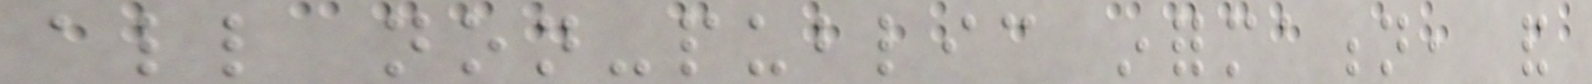all non-public information, and
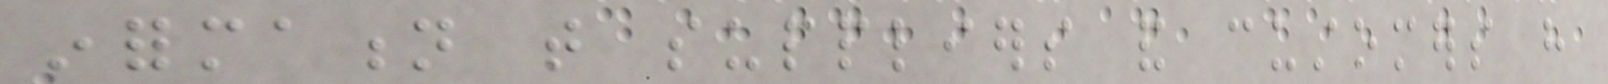information that suppliers and customers have
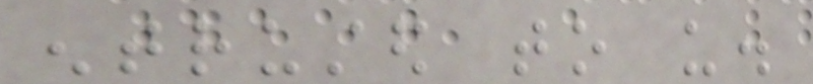entrusted to us.
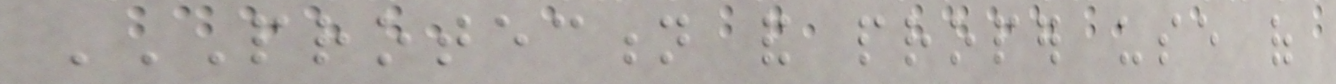PROTECTION AND PROPER USE OF
